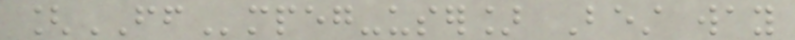[FFmpeg-user] Best way
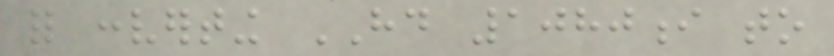for converting HD 1080i to
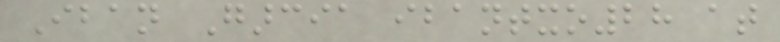Iban Garcia ibantxo28 at
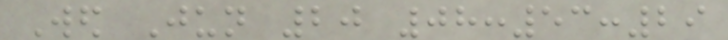Wed Jun 20 08:53:29
